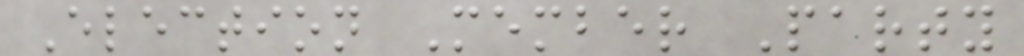Election Member Party
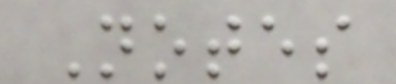Notes
